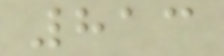813
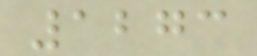1273
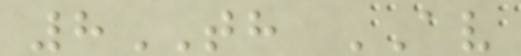8TH AV
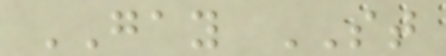GAY ST
